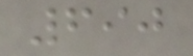690
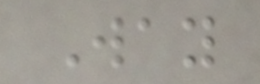Way
